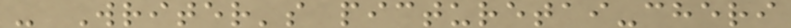- Writer's picturetai-cheri
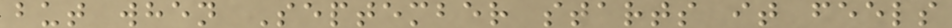but when September starts it feels
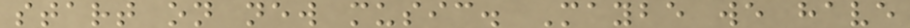start on new music. Maybe we have
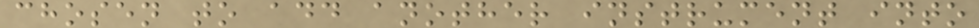chosen to add another instrument into
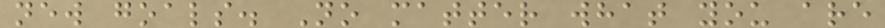new goals. No matter what you are
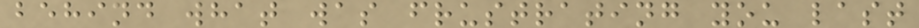behind what was frustrating you last
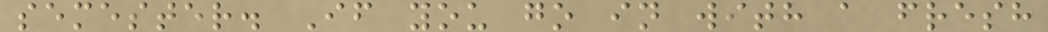semester. If you go in with a fresh
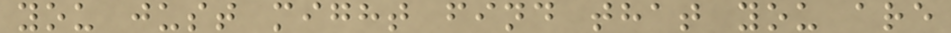you just might find that you are
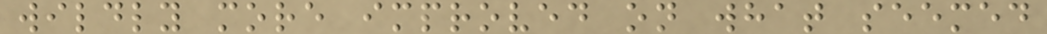wildly more improved on what seemed
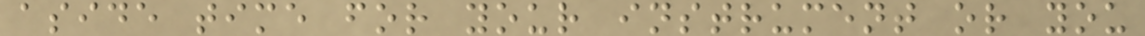aside time for your instrument or you
